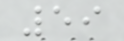59
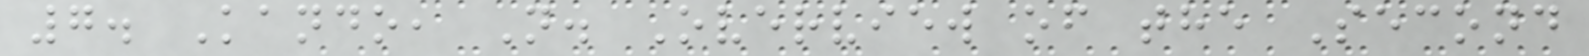7. Kando, N. Overview of the Second
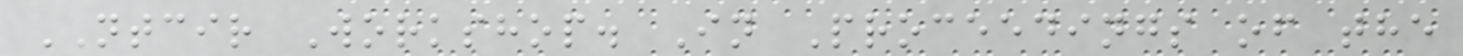NTCIR Workshop. In Proceedings of the
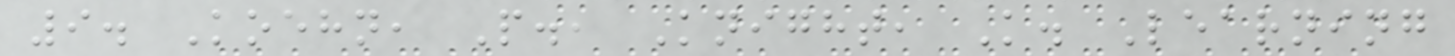9. Koehn, P., Knight, K. Learning
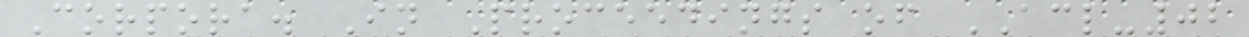Corpora. In Proceedings of ACL-02
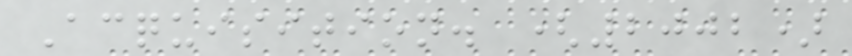Acquisition. (2002)
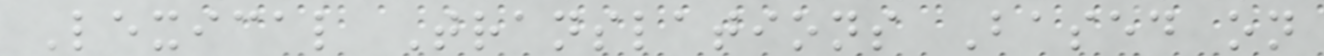Lexical Translations Based on
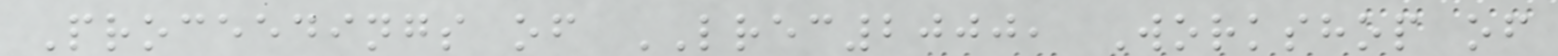Proceedings of LREC2000, Workshop of
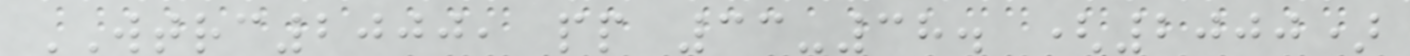WTRC2000, pp 33-38. (2000)
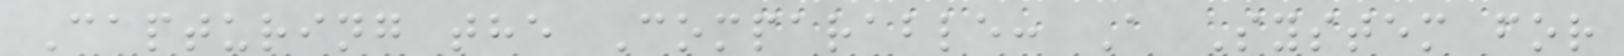Capturing the Comparable: A System for
